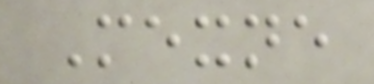Mexne
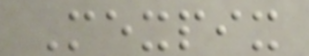Mexpix
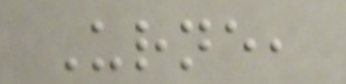Urne,
